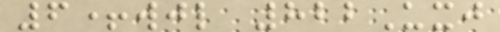6+wjl 822Uxj
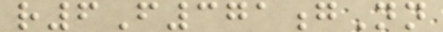r6F371gNn
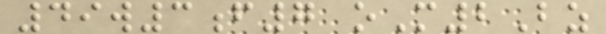49w3f7 oM2Bz
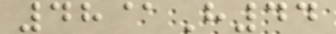48@H44
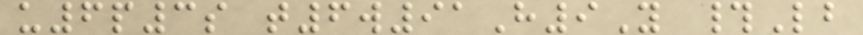u6p3s t6w91H9Y #Lb
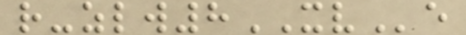r-zlw8XVe
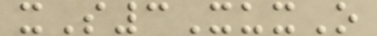xS3XuxO
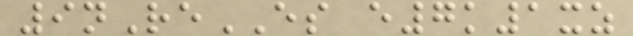9nReES e7k1xz
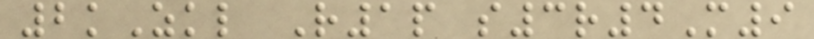2kZkl R1p s3r4M9
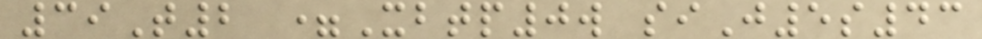39T2 =Xbtp0w siJ5s43
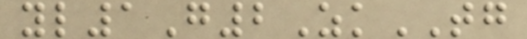yl1G2ZkTG
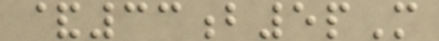&33b5pM
